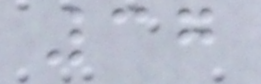37
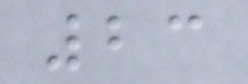23
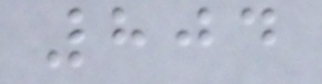804
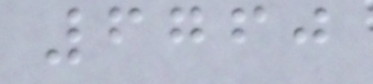6760
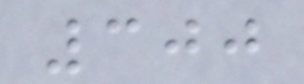300
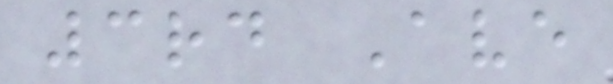3rd Ave
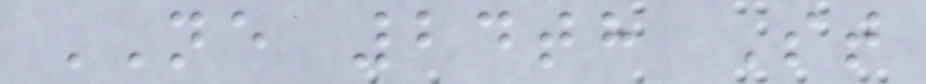NE 24th St
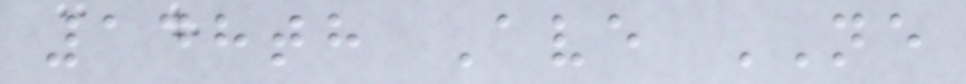148th Ave NE
